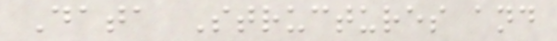Data Structures and
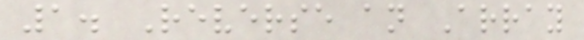1. Reverse an Array
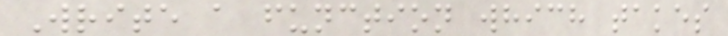Write a function which takes
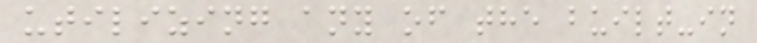utilizing any of the built-in
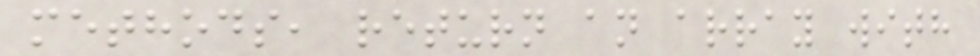methods, return an array with
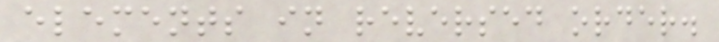elements in reversed order.
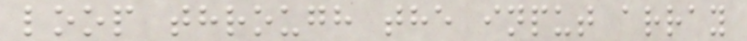loop through the input array
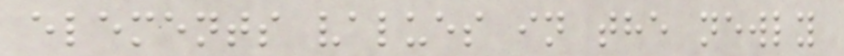elements values in the newly
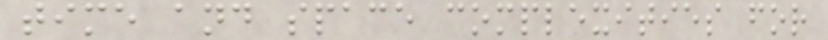time and space complexities for
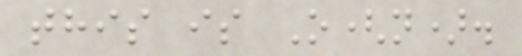this is O(n).
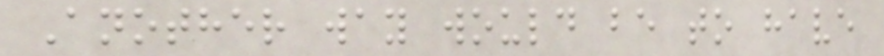Another way would be to have
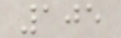105
